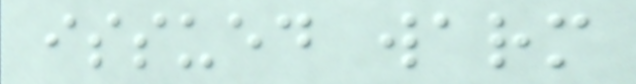issued warm
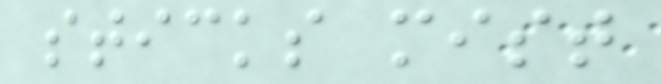sticks mist
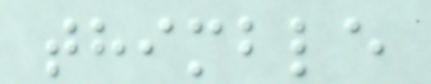thimble
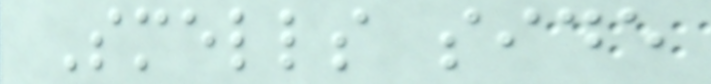Smells side
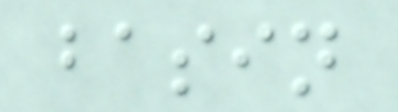basin
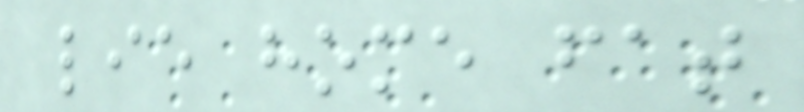lie home fat
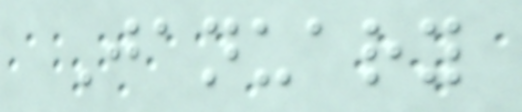January
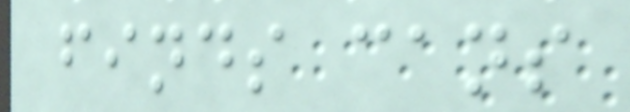finds cans
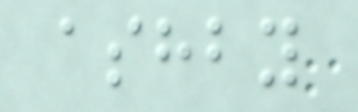ashby
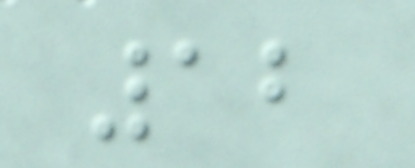12
